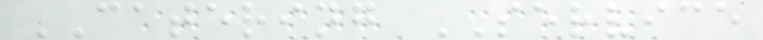CATERING SERVICE
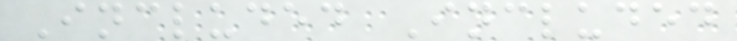Included Included
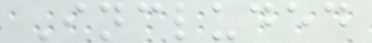Included
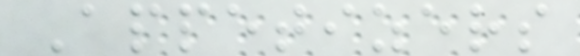Appetizers
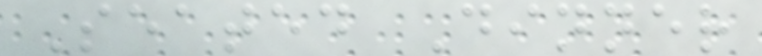Seated Dinner
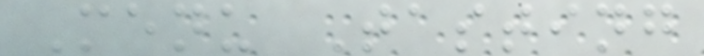Menu Tasting
